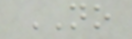NO
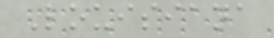Louisiana
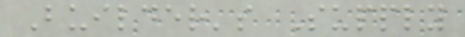Builder's Supply
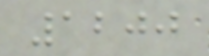1200
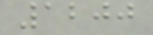1200
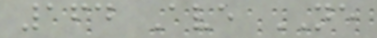164 Ave NE
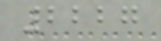2227
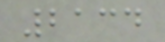2134
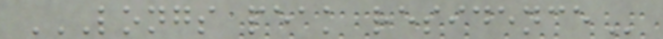LONGS PEAK RESIDENCE
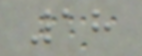18
